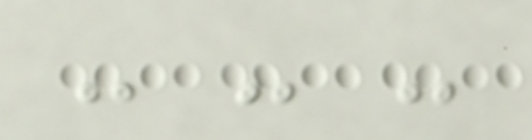- - -
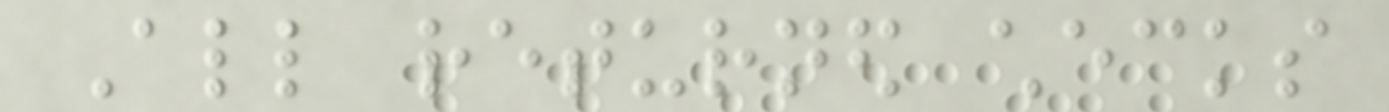All returned checks
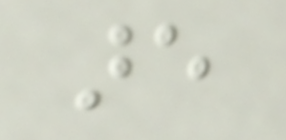are
